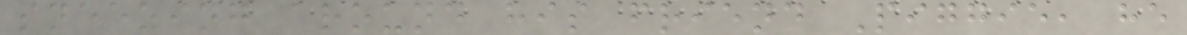sneezing around his friend Piggie, he
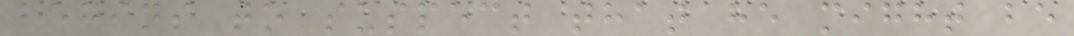begins to suspect that he might be
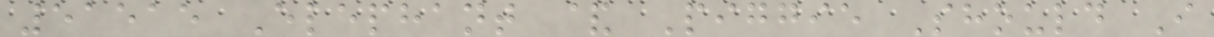51515 Elephant & Piggie Should I
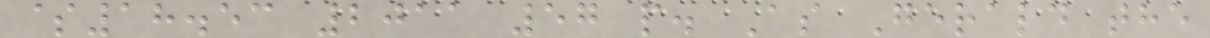$18.53 2011 57 p. As Gerald the
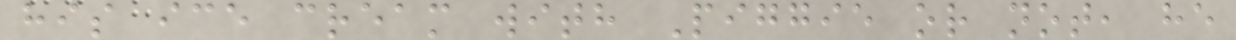his ice cream with Piggie or not, he
